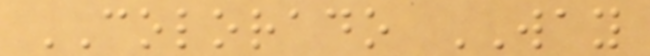COLORADO WAY
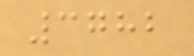3782
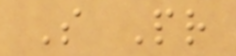S Pr
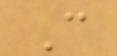C
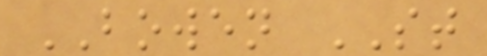BOWEN ST
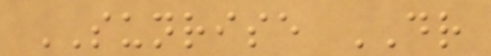SUNRISE DR
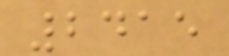2415
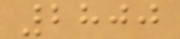2800
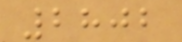2802
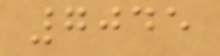7045
